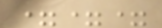===
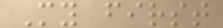My first
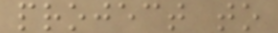project to
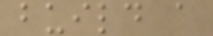build a
